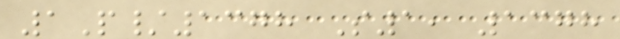1P/1378 S1, 1378
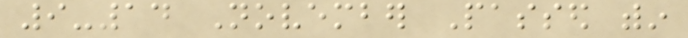9-14 November Passed within
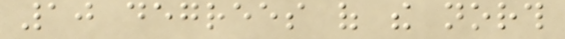10 degrees of the north
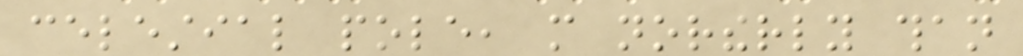celestial pole, more northerly than
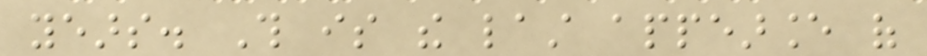years. This is the last appearance of
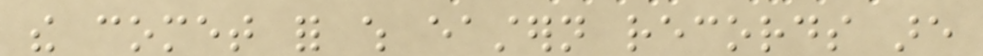the comet for which eastern records are
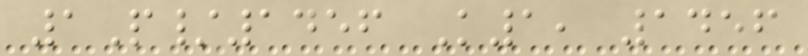1P/1456 K1, 1456
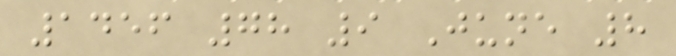1456 78 9 June 8
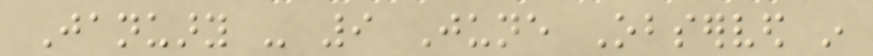January - 9 June Observed in
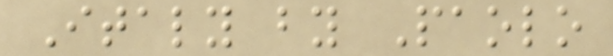Italy by Paolo
